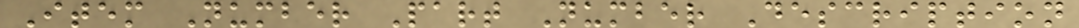Item Number Part Number Description
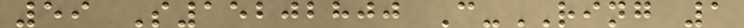59 S15202800 C-RING 1
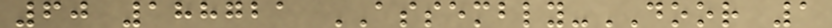60 188721 ASSEMBLY-DOOR 1
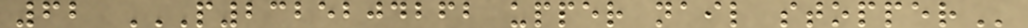62 P2325204262 UPPER NAIL STOPPER
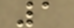1
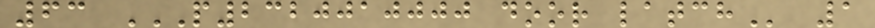63 P2320010000 DOOR LATCH 1
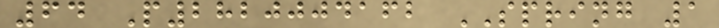64 P2820004162 SPRING 1
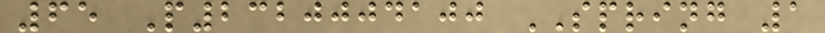65 P2320004100 SPRING 1
